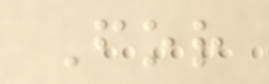For
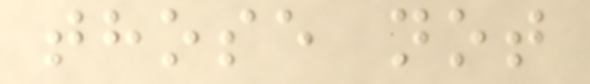those not
